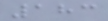183
